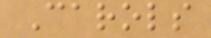Carols
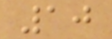10
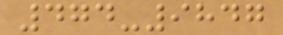474-9847
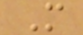M
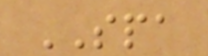SPA
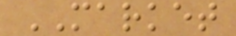MARKET
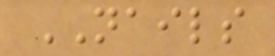NAILS
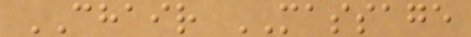CHAIR MASSAGE
